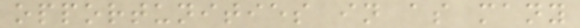opportunities in as many
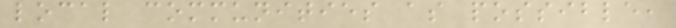local communities as possible,
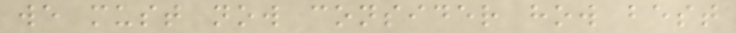we must now consider how best
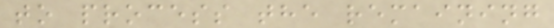to process the remaining
